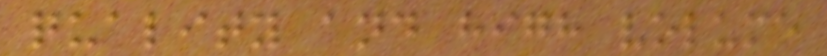quality and high volume
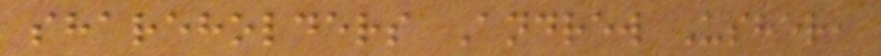shareholders Andrew Usher,
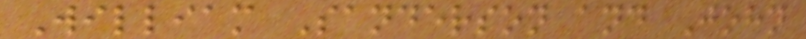William Sanderson and John
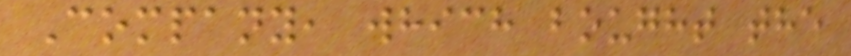Company, which bought the
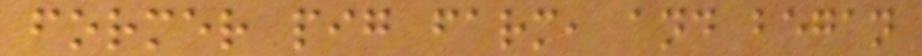former pig farm, and began
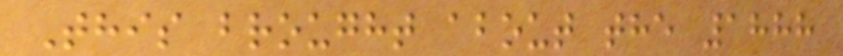This brought about the 1888
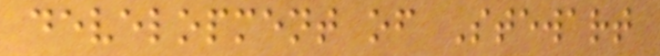development of Stewart
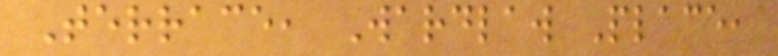Terrace, Wardlaw Place,
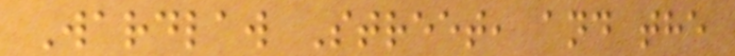Wardlaw Street, and the
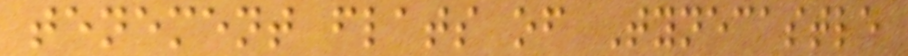tenement flats of Tynecastle
